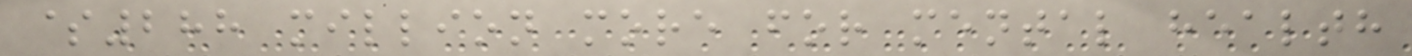$288 million more for mental health
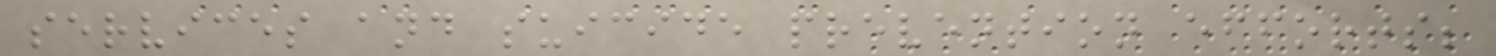services and suicide prevention efforts;
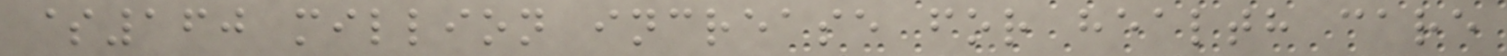$160 million increase for health care
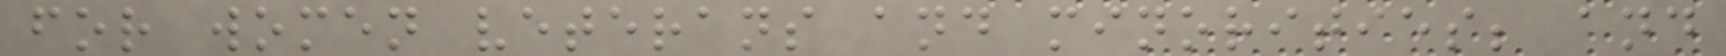for women veterans and minorities; and
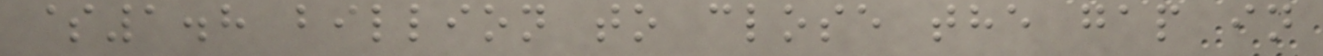$1.8 billion to close the gap in
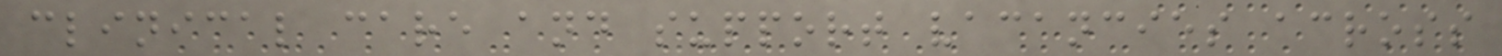clinical care and support vacancies across
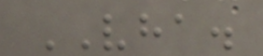VHA.
